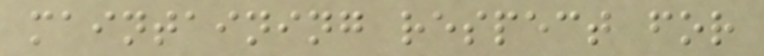maintaining respect for
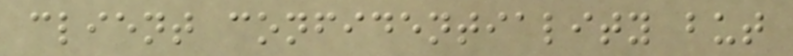client confidentiality but
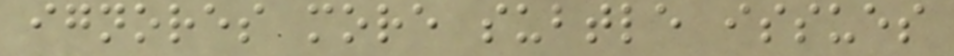ignores more subtle issues
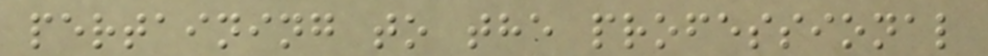pertaining to the professional
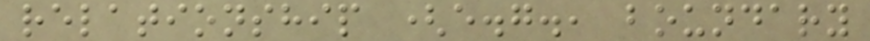relationship (e.g., boundary
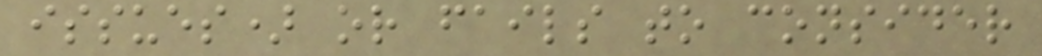issues) or fails to consider
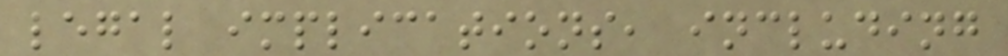legal implications, including
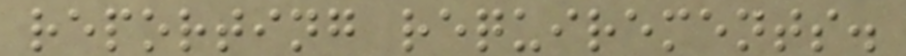reporting requirements.
